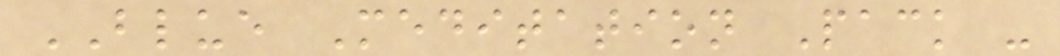BLUE Meditation Pack -
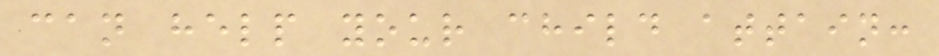can help your child attain:
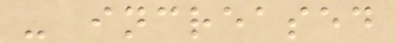- increased
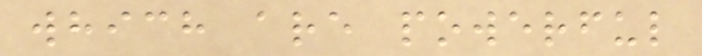which are powerful
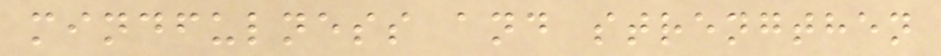mindfulness and strengthen
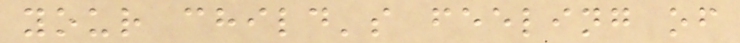your child's feeling of
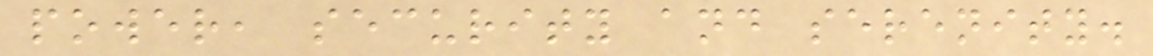power, security and serenity.
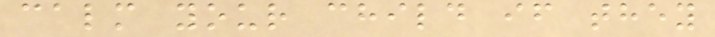calm your child if they
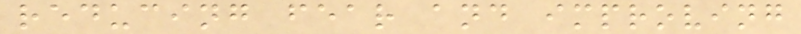reducing fear and improving
